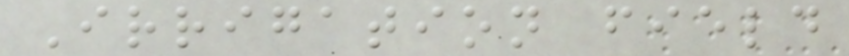Irrigation field
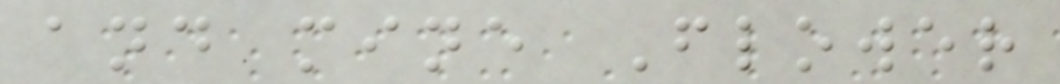and mine Flower
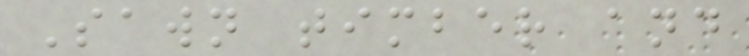Sawn timber and
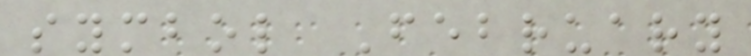symbol February
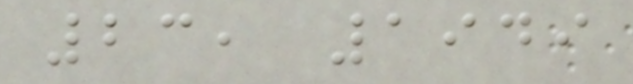23, 1949
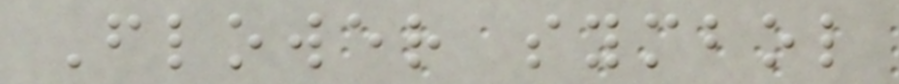Flower symbol
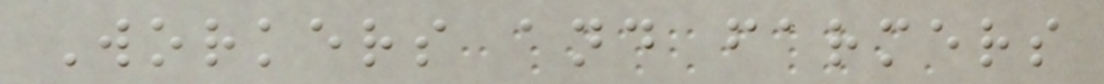Workers and farmers
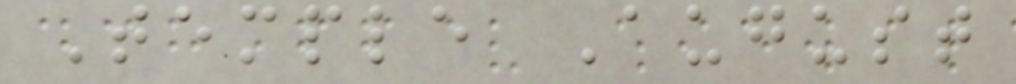Temple August
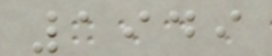1949
